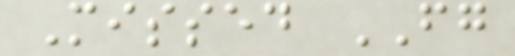Missed FG
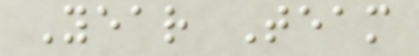Year Team
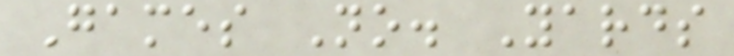Games No. Yards
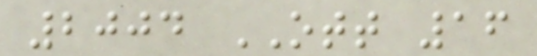2004 OTT 16
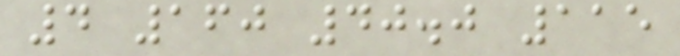4 160 40.0 115
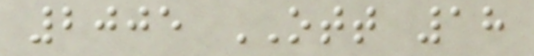2005 OTT 18
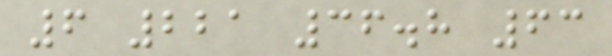6 221 36.8 63
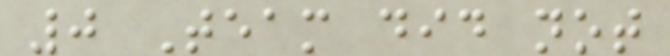0 Team did not
